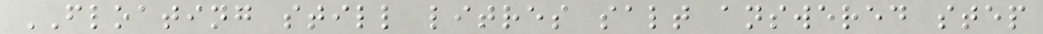FLOATING still litres salt answered step
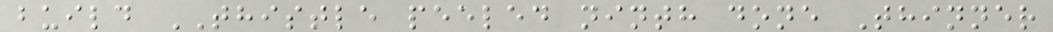build THISTLE peeled ninth done Thinner
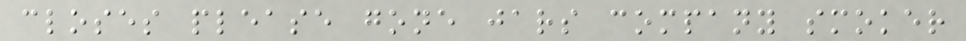closes please gone jars company smoker
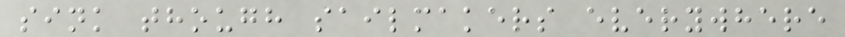sink though sailmakers everywhere
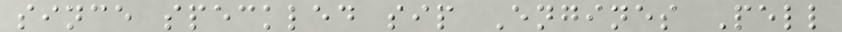since speckled sip Engines Pell
